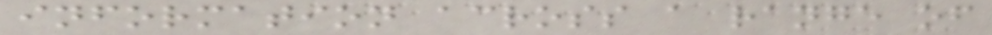information across a range of
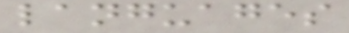languages
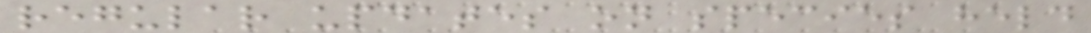regular updates on species held
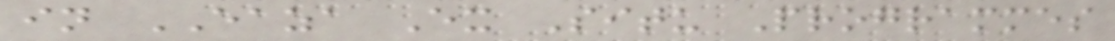in EAZA Ex Situ Programmes
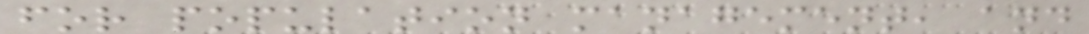for population management, and
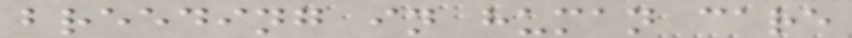breeding in human care
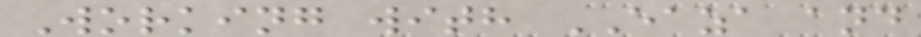Working with EAZA and
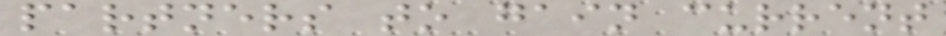partners to gain current
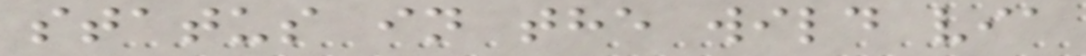status in the wild via
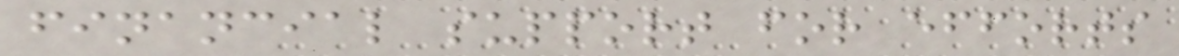financial support for efforts
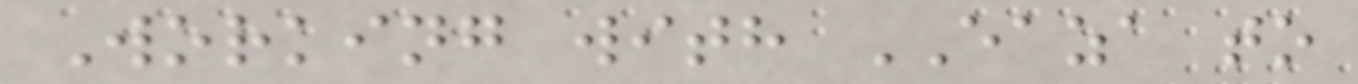Working with EAZA to
